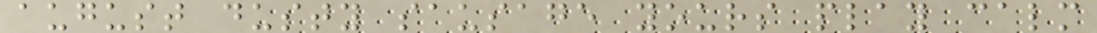august dusty sausage yours play calm
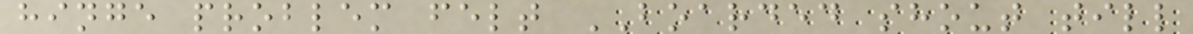hinge problem felt BOARDED shout till
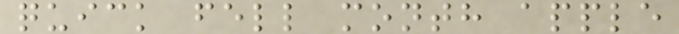quick fell month apple
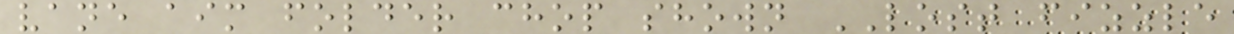vane aim folder chop shown LOST fizzle
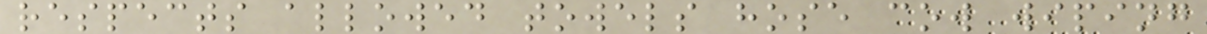respects allowed towels hose cow wiping
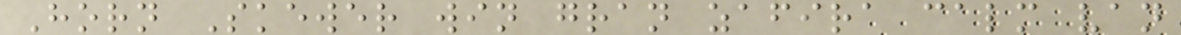Horn Skewer win gran zafira calm van
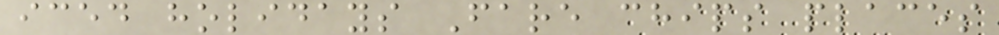iced holidays Fare chips places
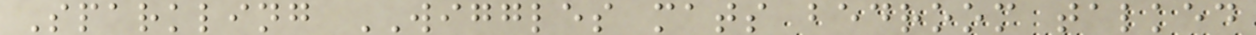Sparkling WIGGLES mats bedroom talked
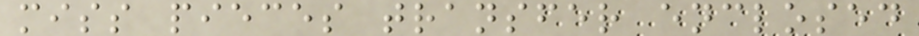miss pieces transfer enclosed
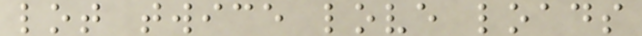lot twice love loads
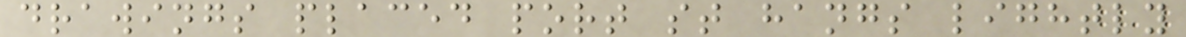drawings placed port st hangs lightly
